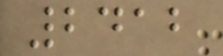2412
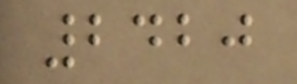2420
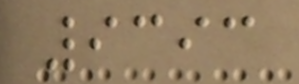9393
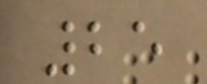25
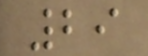29
